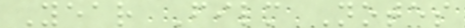Year Film Notes
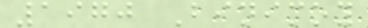1970 Binimoy
